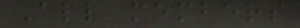All members
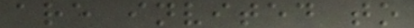are invited to
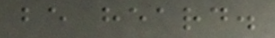be heard.
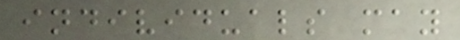individuals may
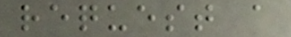request a
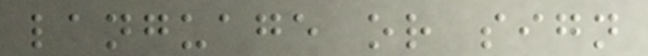language or sign
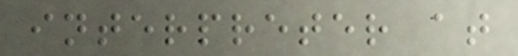interpreter at
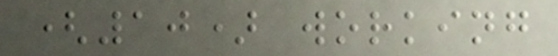(10) working
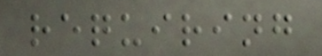requiring
